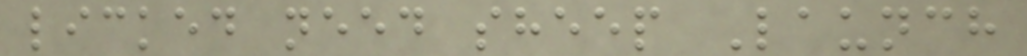licked need sheep Launch
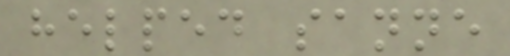helped sanne
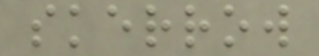skerrow
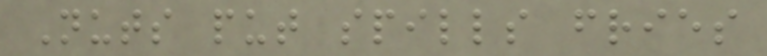Nuts put spills fries
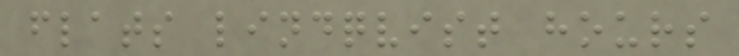flats lindqvist hours
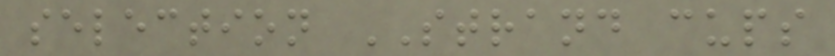selection STRAND cups
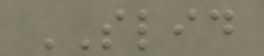SLID
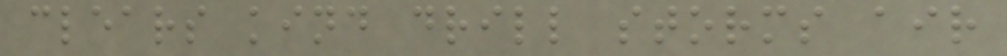clears kind drill storms air
